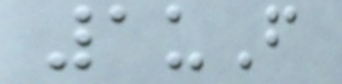1uF
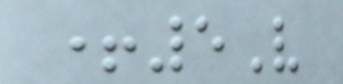+5V
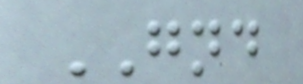GND
